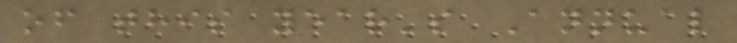of this year's Annual
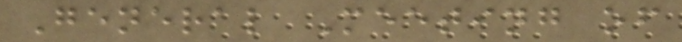General Meeting of
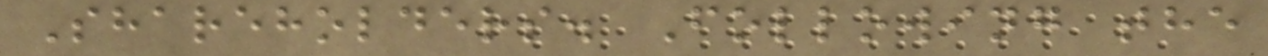Shareholders. Following the
